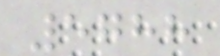5788
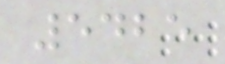5425
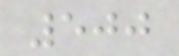500
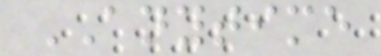ANYTIME
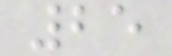25
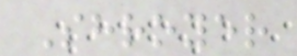Shroyer
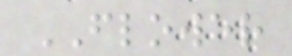FLOWER
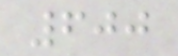600
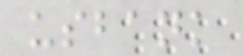usbank
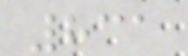831
